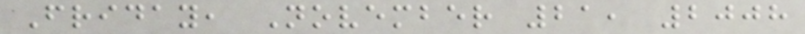Friday, November 21, 2008
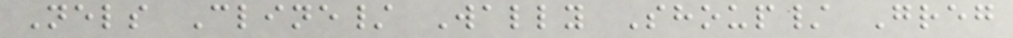Nels Cline/ Wally Shoup/ Greg
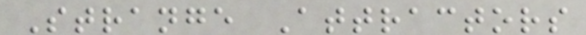Strange Attractors
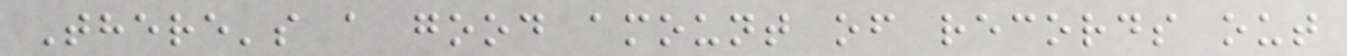There's a good amount of records out
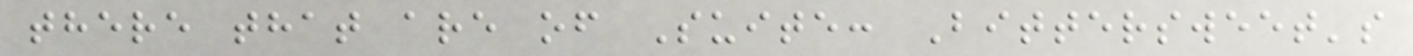there that are of Suite: Bittersweet's
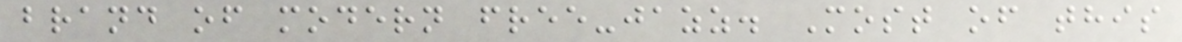brand of modern free-jazz. Most of this
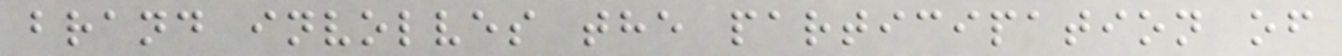brand involves the participation of
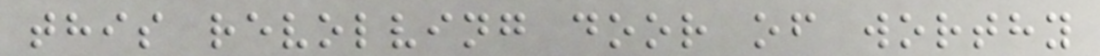this revolving door of worthy
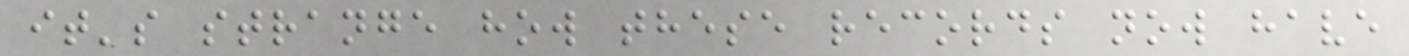it's strange how these records now have
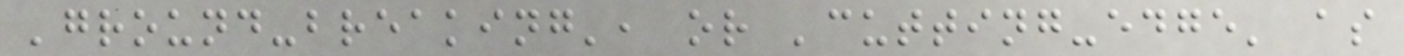'ground-breaking', or 'cutting-edge' as
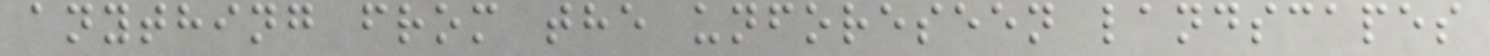anything from the unforeseen landscapes
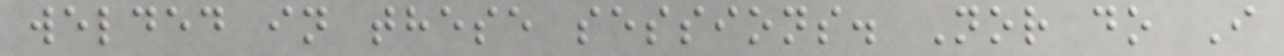welded in these sessions. Nor do I
